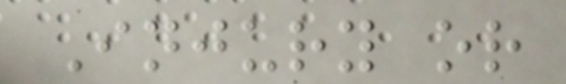Injury or
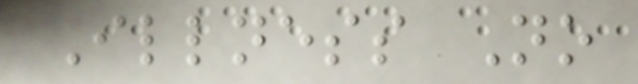Illness No
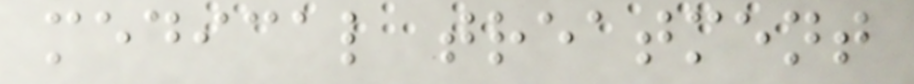medical treatment
